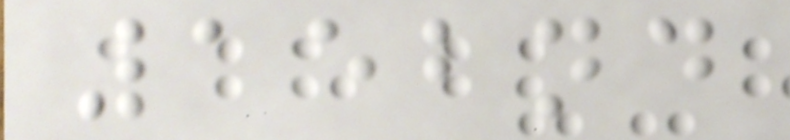152nd
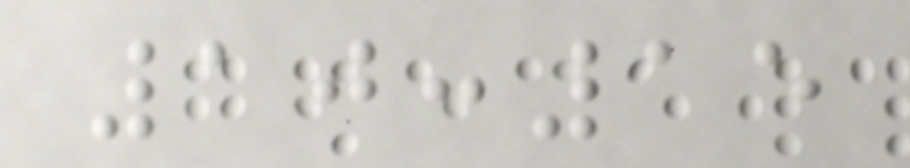10:15
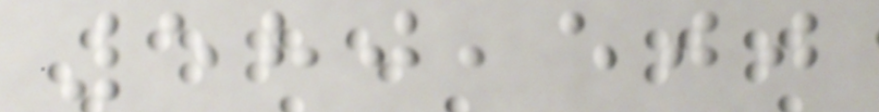580,500
